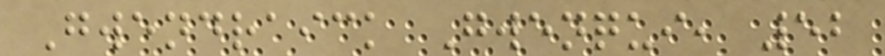Gwendraick Gwenqui, 52
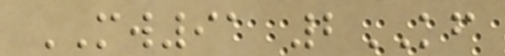MW91 2KF
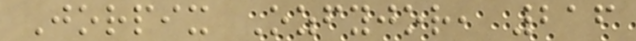Jorpix Ozfyjor, 216
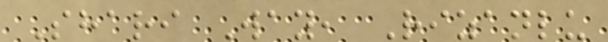Shari Way, Rizanlu
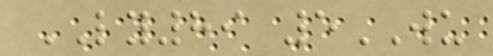LY89 5WU
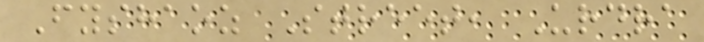Fyshaoz Street, Urdra
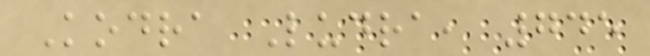Kodra Ludra, 745
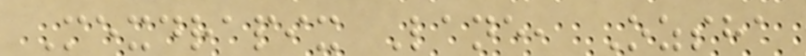Mexdrapix Lane, Ozsha
